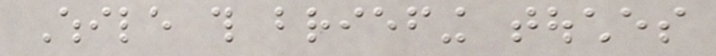While this briefing touches
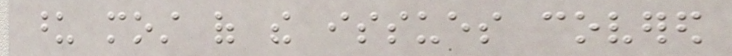upon most of the issues covered
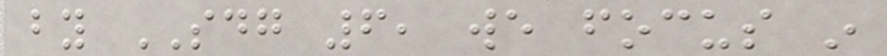by SDG 6, we focus in
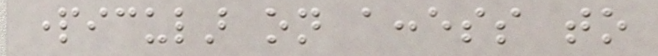particular on access to
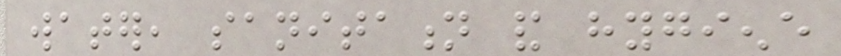water, sanitation and hygiene
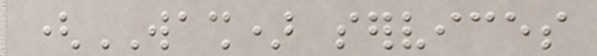(WASH) services
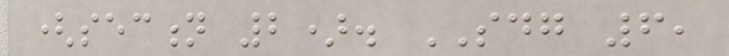(section 2). SDG 6,
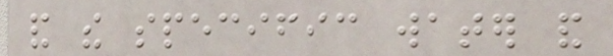and the specific water and
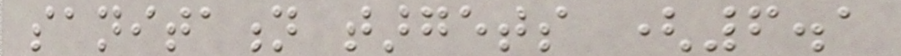sanitation targets (6.1
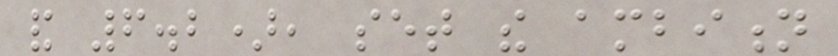and 6.2), set the ambition
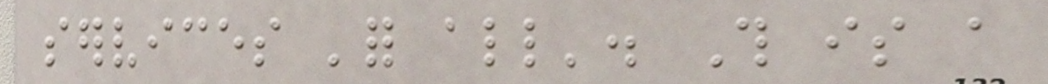services 'for all'. This is a
